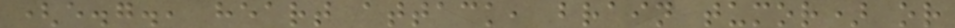(e.g., heart attack, brain tumor) or
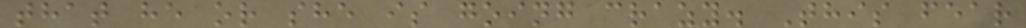that he or she is going crazy. This fear
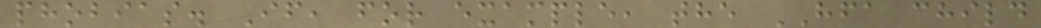phobias. If, for example, the HFA child
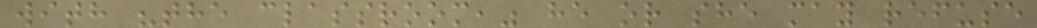with "the classroom," he or she may refuse
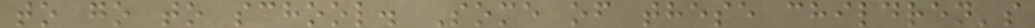to go to school. Some of these children's
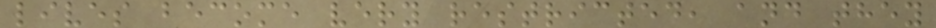lives become very restricted, and they
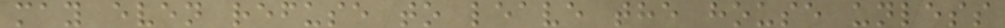may even refuse to leave the house unless
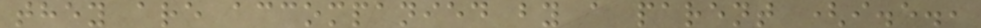they are accompanied by a parent (i.e.,
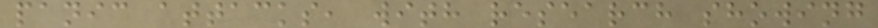panic attacks, with research showing
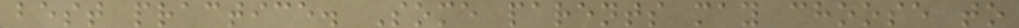best practice. Some parents may choose to
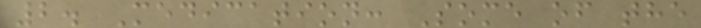2. Medication: Some of the
